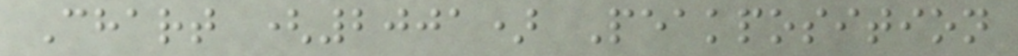Chart (2001) Peakposition
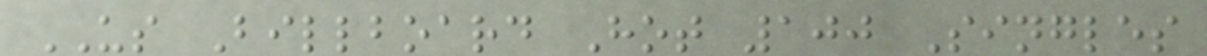US Billboard Hot 100 Singles
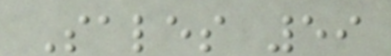Sales 59
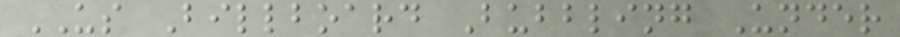US Billboard Bubbling Under
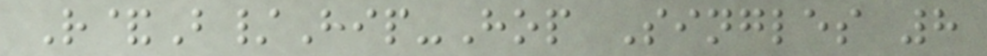R&B/Hip-Hop Singles 8
